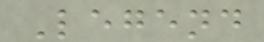Legend
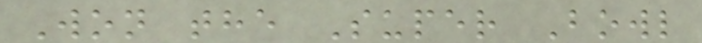Won the Super Bowl
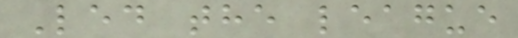Led the league
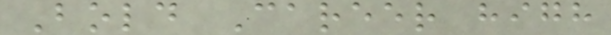Bold Career high
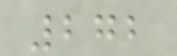272
